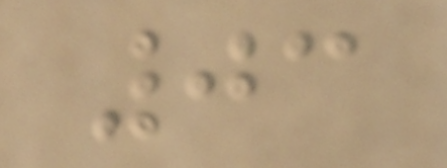03
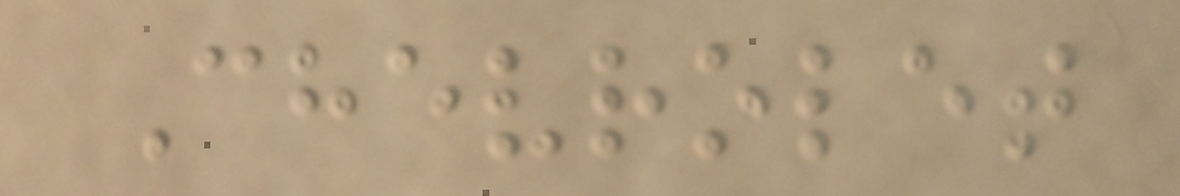Chevrolet
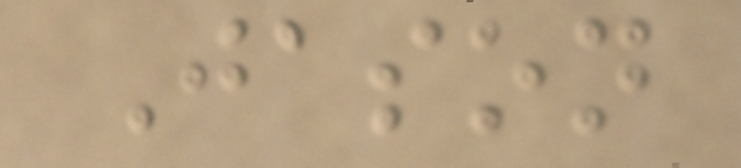Jason
